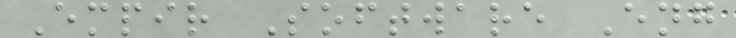Empir Software Eng
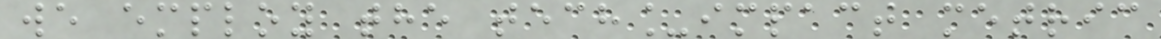we employ the tech_impact metric
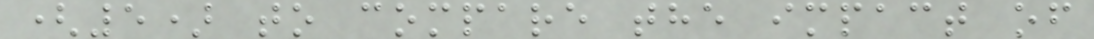(5) to compare the impact of
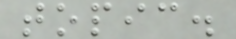topic.
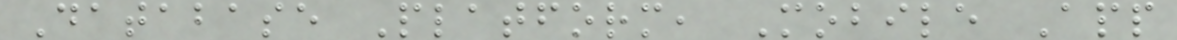Database Platform, Mobile App
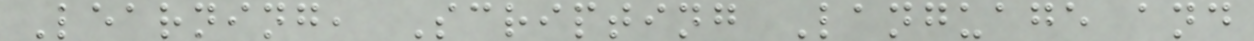Learning, Scripting Language and
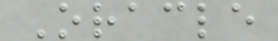Oracle
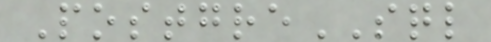PostgreSQL
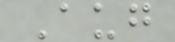Aug
